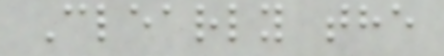Clearly the
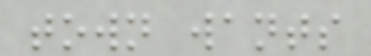town wants
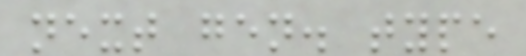next gen. type
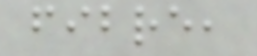fibre,
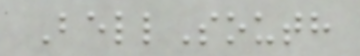BellSouth
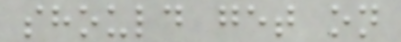should get on
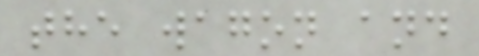the wagon and
